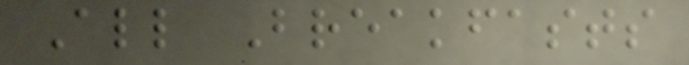All Breakfasts
